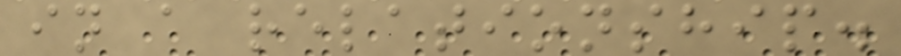in a relationship.
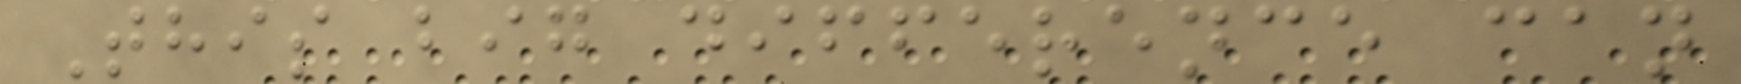This big difference can
